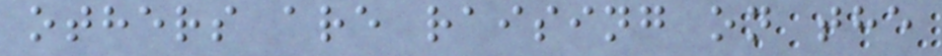others are raising on the
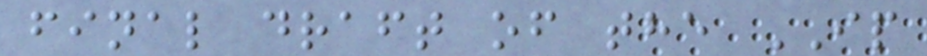final draft of the IP
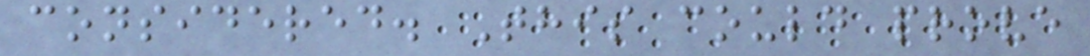considered. This could prove
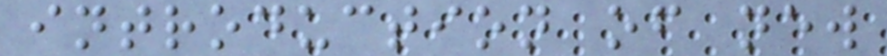introduction of new
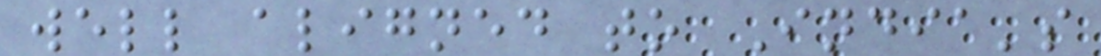well aligned to India's
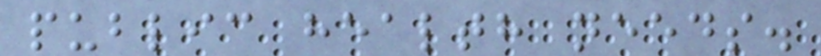public health needs.
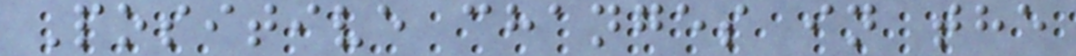Positive changes in the
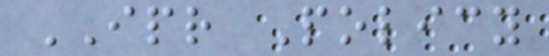IPR Policy
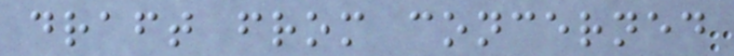draft from concerned
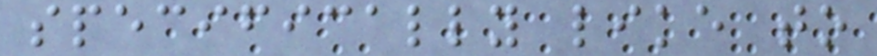specifically like to
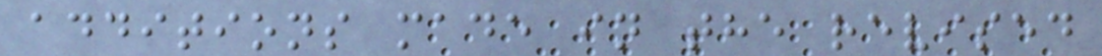additions made in the revised
